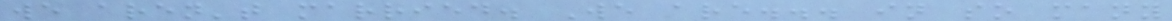we aren't married. We are... in so many
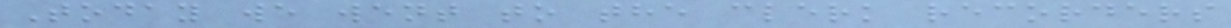Today we went to the clerk recorders
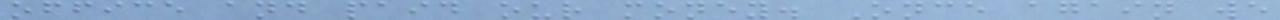office and paid our money. Once again we
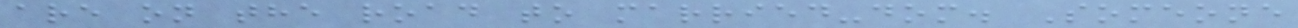are on the road to married-dom. Someone
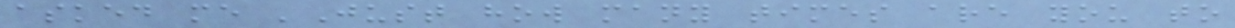asked me 'Just how many times are you to
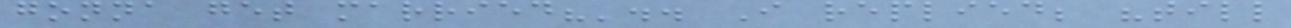gonna get married?'.. I replied; "till
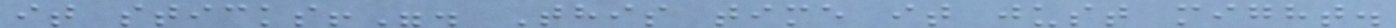it sticks!". This time it just might.
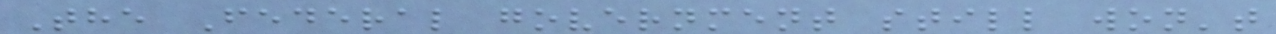The Federal government still won't
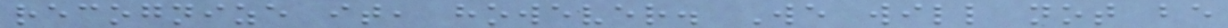recognize it, however. We will not be
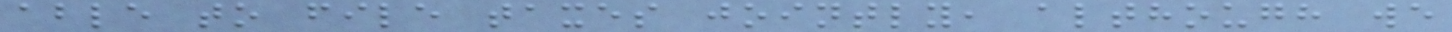able to file taxes jointly, although we
